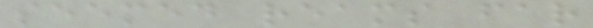seemed reams far
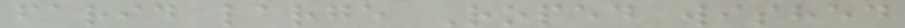farid large Roped wished
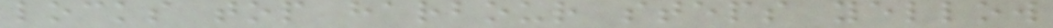locks top harbour steps yellow
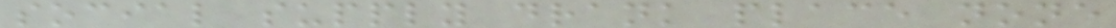social supply drank place none
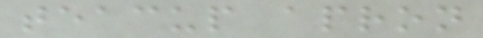teacup apron
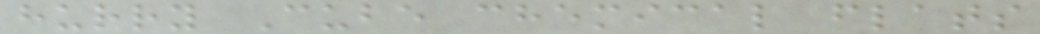hurry Cube chemical flats
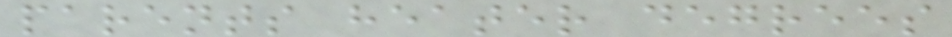parents heater degrees
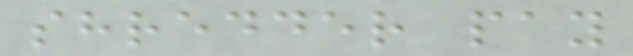shredder pay
